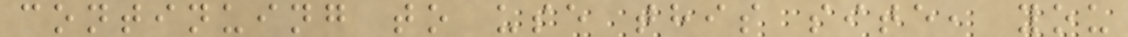continuing to use this site, you
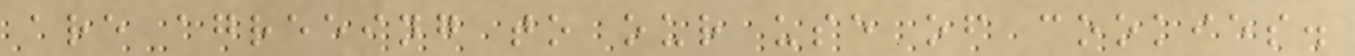are agreeing to our use of cookies.
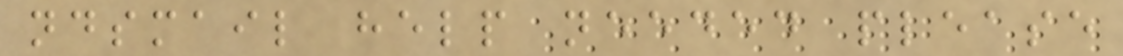ndsmail help needed please
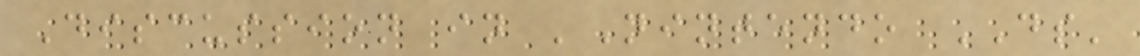Discussion in 'Nintendo DS'
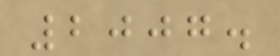2007.
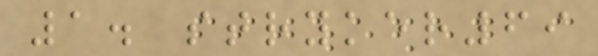1. stryker69
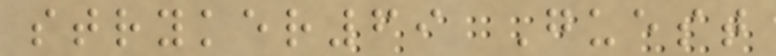stryker69 Guest
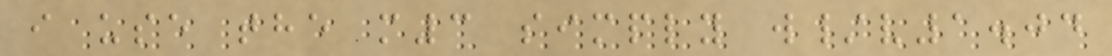i use the m3 simply w/v1.04
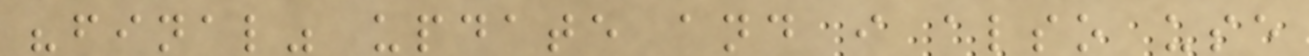"final" update and i also use
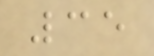35
